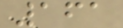161
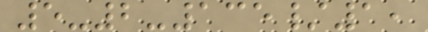5-2-135/1,
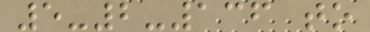5-2-136 to
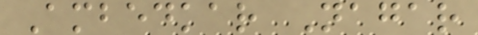Ambedkar Nagar
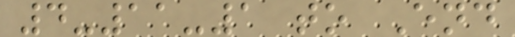4-11-1 to End
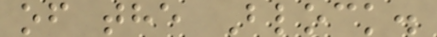of the Block.
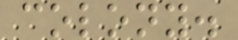colony.
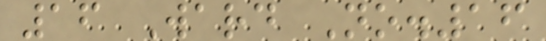16 Ward No.16
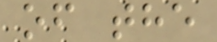of the
